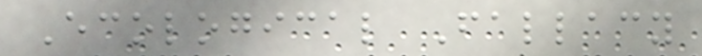Ecological Fallacy
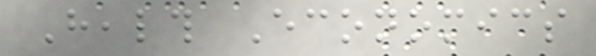Health Economics
